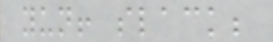yun! slack;
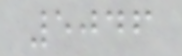5046
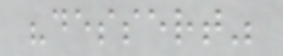"dessert"
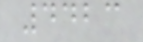4423
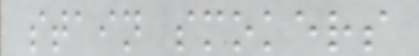stain smokers
